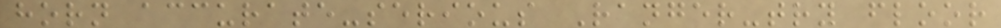horn accurate-serious Ranger-try floor
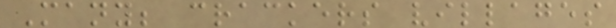Many; crackers villages
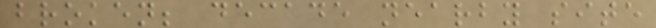broken; decade nearby site
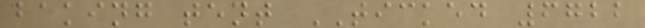baking tent TICKED 6722
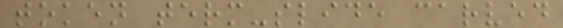token term-slide carved
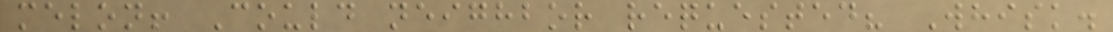melon! Could neighbor requested? Whisk.
